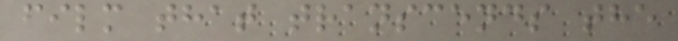film that transcends the
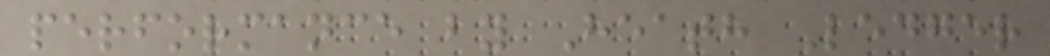performance by Heath Ledger
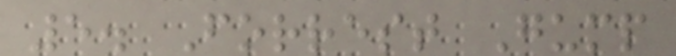5. Forrest Gump
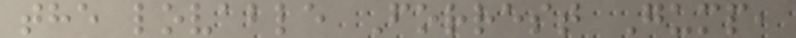the lovable Forrest Gump,
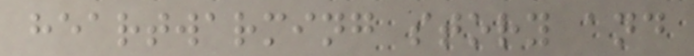heartwarming story and
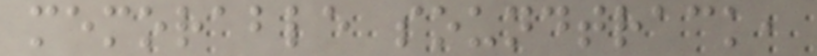memorable soundtrack,
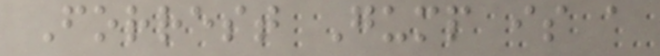Forrest Gump is a
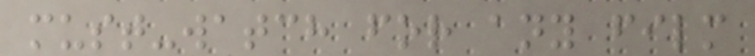must-watch for any film
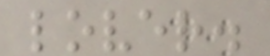lover.
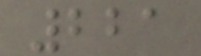221
